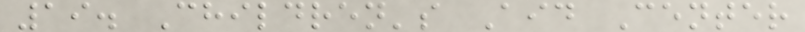19. Children's Aid Center
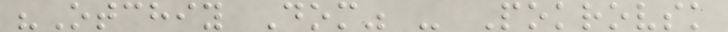"Otchiy Dom" - Pokrovsk
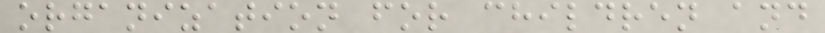organization for children and
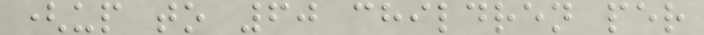(up to 60 children per
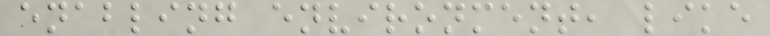enabling environment, like
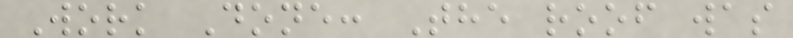Work Done: The roof was
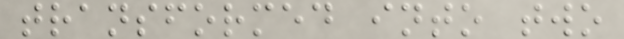transformed into two
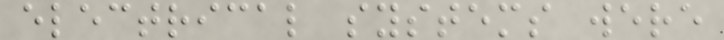electrical systems were
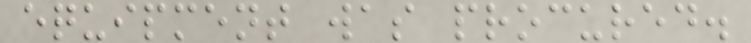equipment was procured.
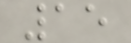15
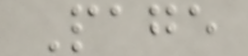Page
